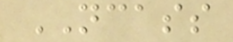NCASS
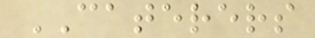CATERERS
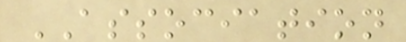ASSOCIATION
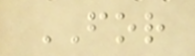FOR
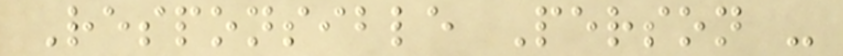Responsible Person -
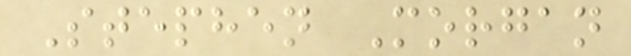Stephen Morgan
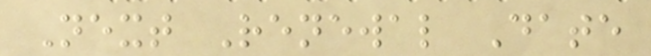Next Renewal Date
